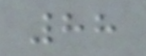88
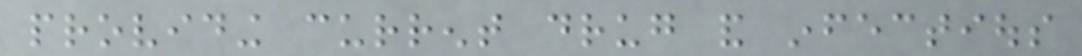providing current drug and infectious
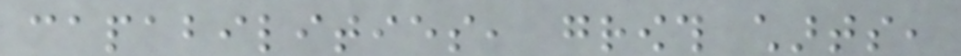capabilities, growth charts,
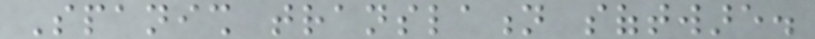Spanish translation software.
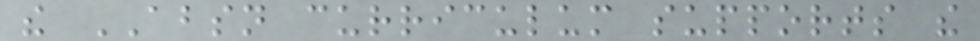the ABSN curriculum supports the
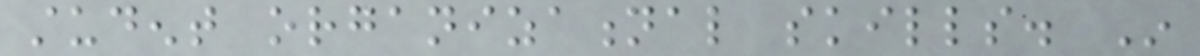student organizational skills. In
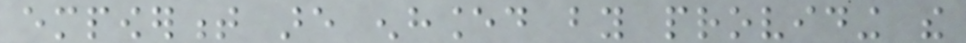empowerment are enhanced by providing the
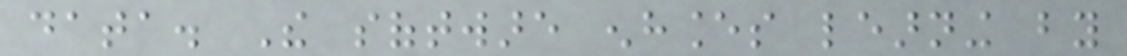data. The software enhances learning by
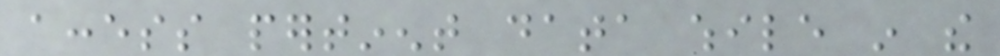access pertinent data while in the
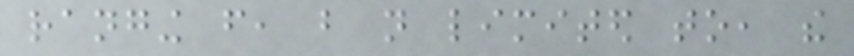ranging from, but not limited to, the
